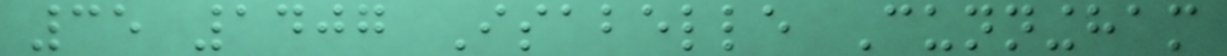35 1407 Isabelle Cunningham
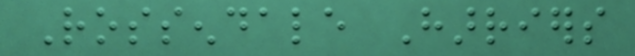Rossendale Harriers
